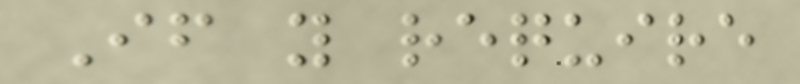If you require
